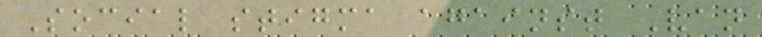Social stigma against Van
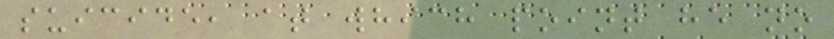suicide, at which point he no
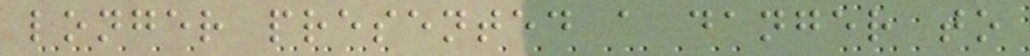longer presented a danger to
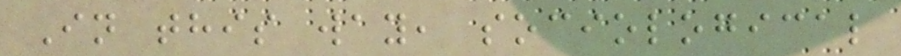In this way, sociological
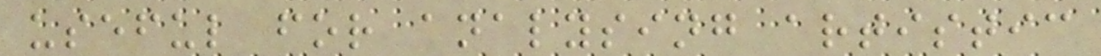useful for analysing artistic
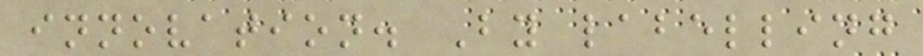innovation. By labelling
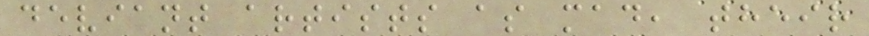deviant artists as mad, their
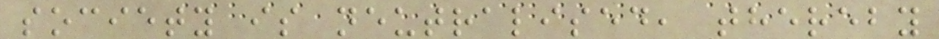society is neutralised, thereby
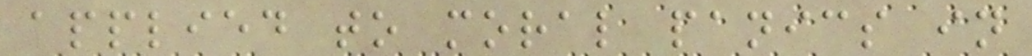applied to moral panics in
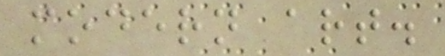modern art.
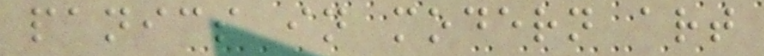panics in modern art
